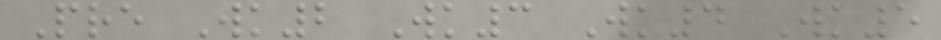Pre Wk2 Wk3 Wk4 Wk5
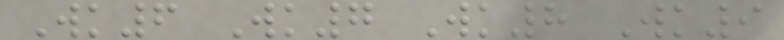Wk6 Wk7 Wk8 Wk9
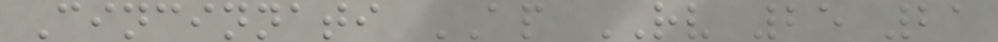Cincinnati AP RV 25 21
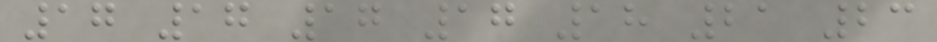17 17 17 17 18 21 23
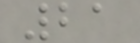21
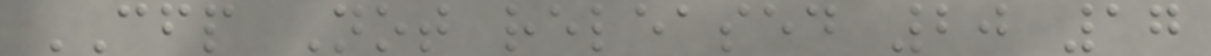CFP Not released 20 17
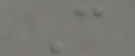C
